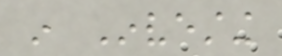in Investing
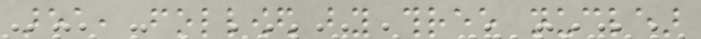area, followed by three nuclear
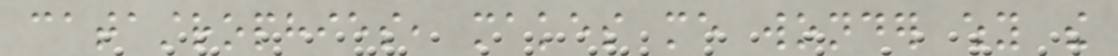catastrophies, makes me wonder why the
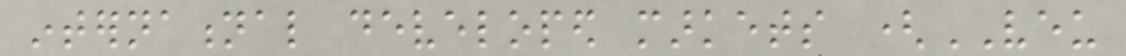international developed markets (VEU
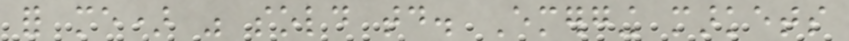for me) was sold today. Emerging markets
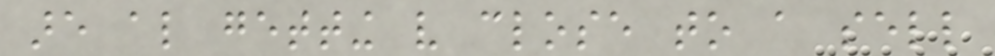are also getting very close to a sell
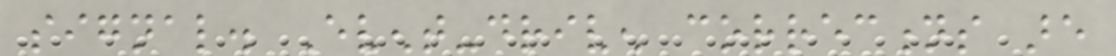signal. Event-driven corrections are
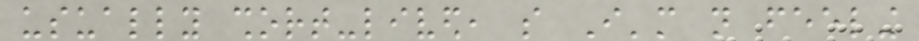usually short-lived, so I'm not feeling
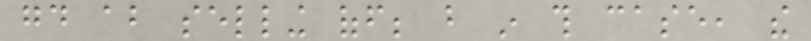good about selling off; but in this case, the
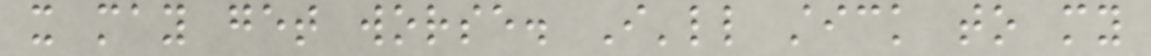it may get worse. I'll stick to my
